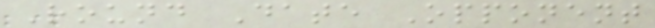Round Date Opponent
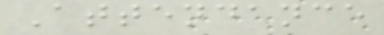Attendance
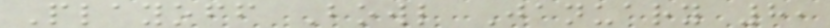Playoff Bowl January 8,
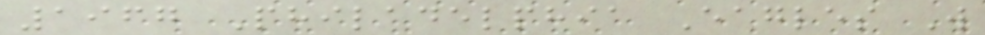1967 Philadelphia Eagles W
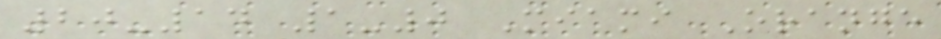20-14 1-0 Miami Orange
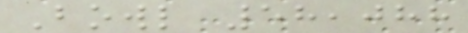Bowl 58,088
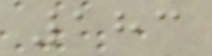183
